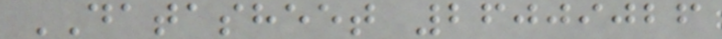DATASHEET 26009026
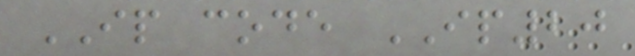IP code IP20
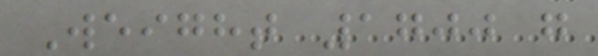Weight 1700 g
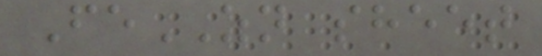FeZN sheet
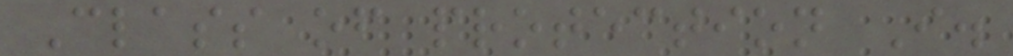Class of protection I.
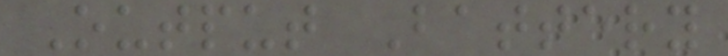Output Battery
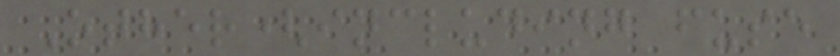Other(including fuse
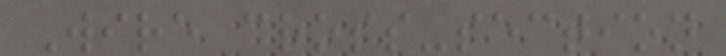Wire cross-section
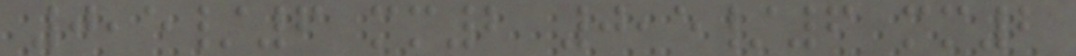0,5/6 mm2 0,5/6 mm2
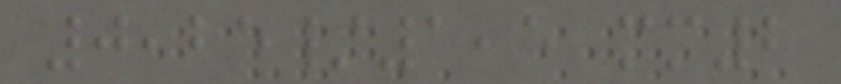0,25/1,5 mm2
